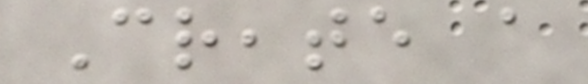Create a
